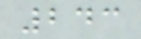243
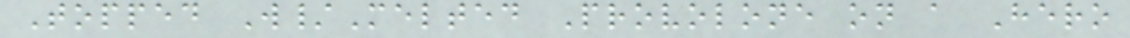Topped W/Melted Provolone on a Hero
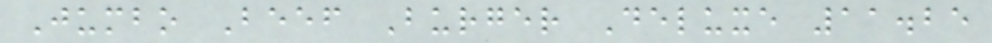Jumbo Beef Burger Deluxe 11.25
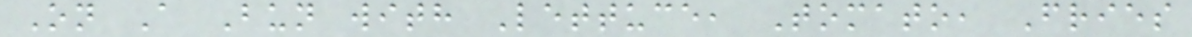On A Bun with Lettuce, Tomato, Fries
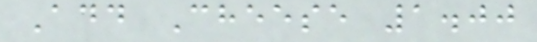Add Cheese 1.00
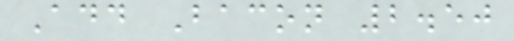Add Bacon 2.50
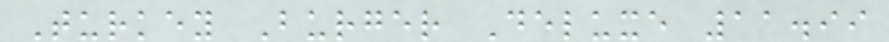Turkey Burger Deluxe 11.99
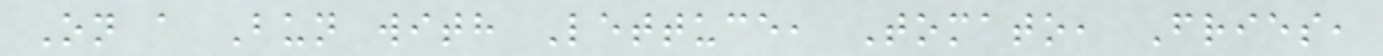On a Bun with Lettuce, Tomato, Fries,
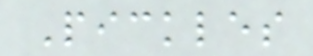Pickles
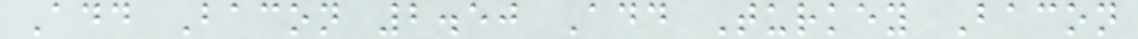Add Bacon 2.50 Add Turkey Bacon
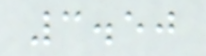3.50
